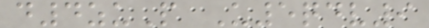d4zuP U5qdv9
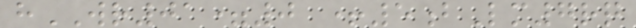hWR01=0 +5bLm7rq
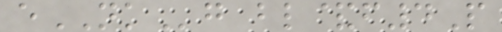eNKg bl&f4P
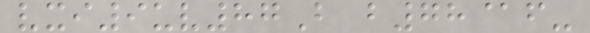vxi9uv87B b78@f-
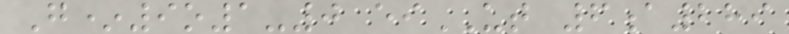G*9o1-0 eiUT 6a289
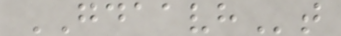GDAAVHt
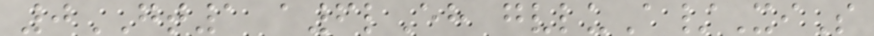0GT1 a6lEh gvluA/XiS
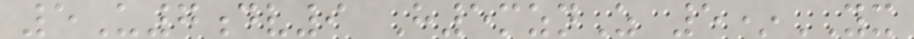5U7dv9 H5mznZ 5*YX
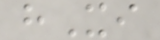hXi
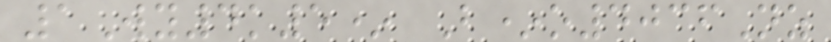1Wy4k5* B*o4036Nz
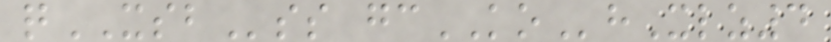qXSBss gcKOhXlz4
